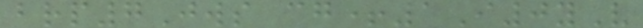brp7Jws cg+1I0yV
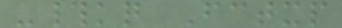-#kq Fctxp
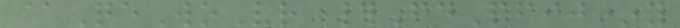@QeWoVr #FdPfij*y
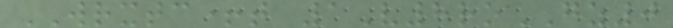WRXTC+t 1V8roGZ0
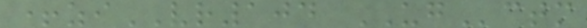+ziVR104 UGctm
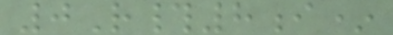0R#8i*
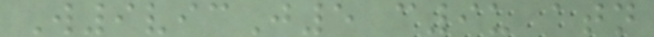W9vicJ5 c9u atn
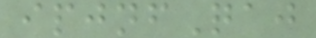ipjnfQaj
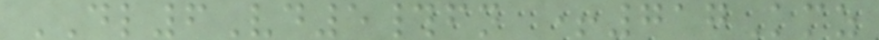DL6Vd5#fn +717Kmz
